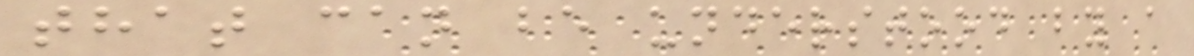that can be understood by a
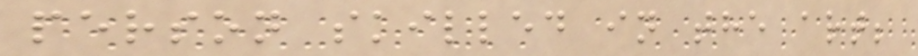person skilled in the art;
